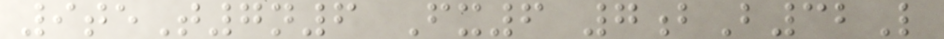9teT7n6 Fx6 7bB32L
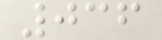036
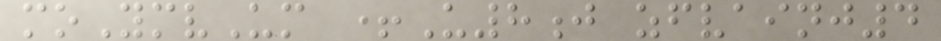moYmvUm +U8j zfvainj4
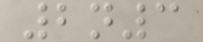2n3
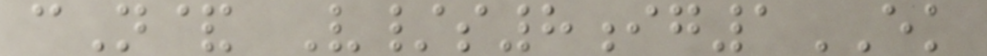cN& V/s8ig1EK
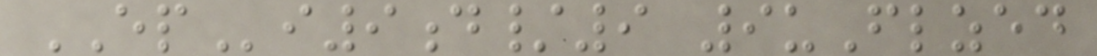EPi9d/9 9uFlzed
